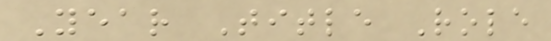Year Title Role
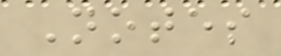Notes
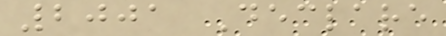2001 Declare
